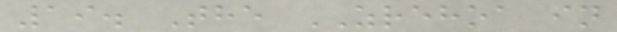19. The ZREHOA in
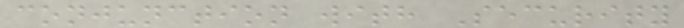conjunction with Security
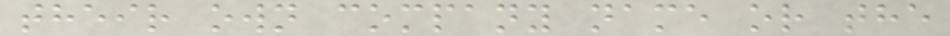their own company name or the
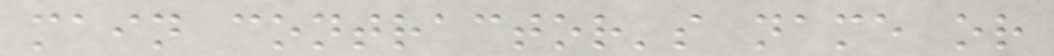main contractor's name or
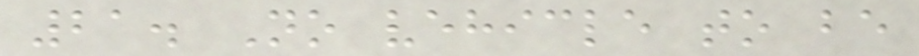21. No vehicle to be
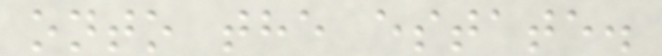onto the estate.
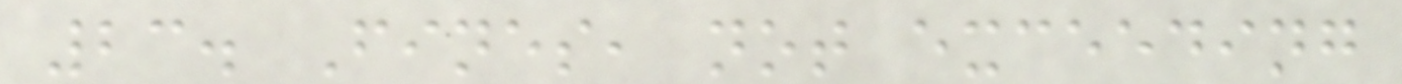23. Fines, not exceeding
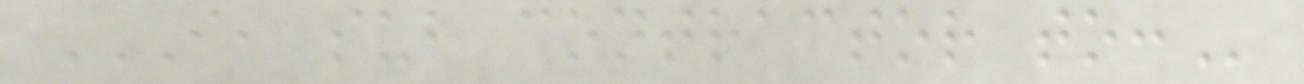I, SUB CONTRACTOR TO:
